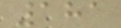181
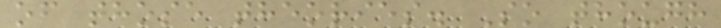of those theories. So though
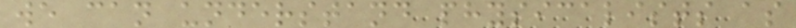we can understand physicalists as
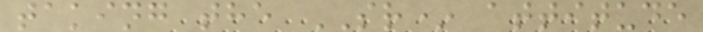taking the SR* attitude
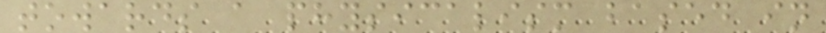towards a physicalism based in
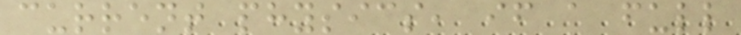current physics, if a full
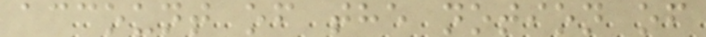account of the notion of
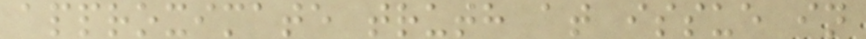approximate truth at issue in
